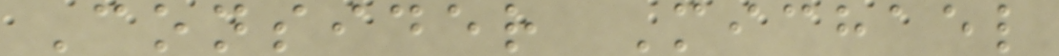Consider Michael
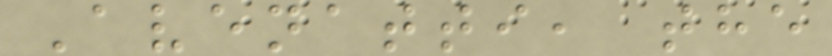Avenatti, the
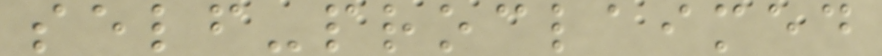self-proclaimed
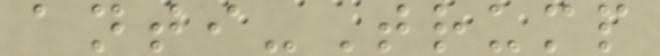anti-Trump
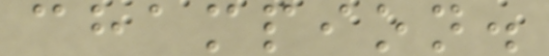champion.
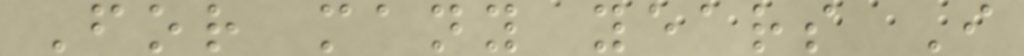For many years I
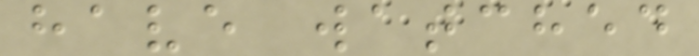have watched
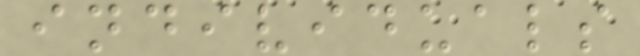individuals
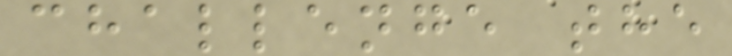challenge the
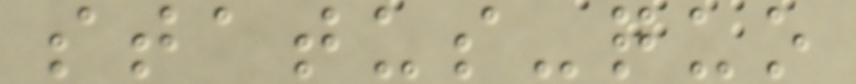status-quo
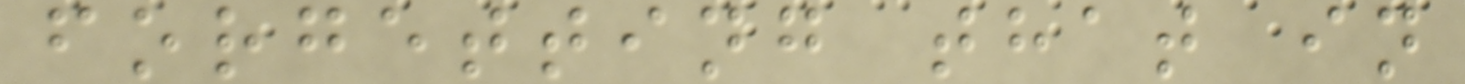forgetting that in
